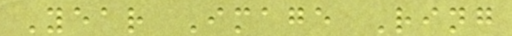Year Image Ring
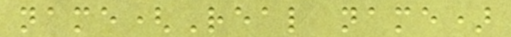name(Real name)
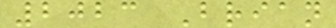2023 Brian
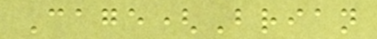Cage(Brian
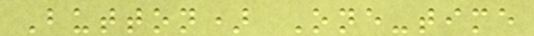Button) One-time
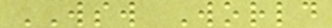WSW World
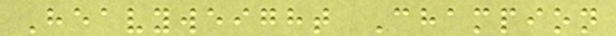Heavyweight Champion
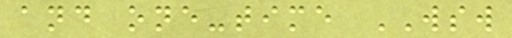and one-time WSW
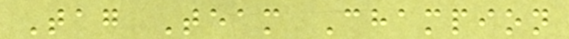Tag Team Champion
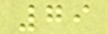79
